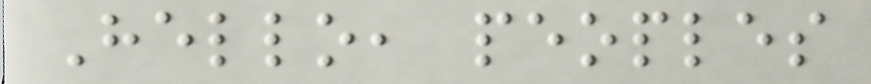Hello, peoples
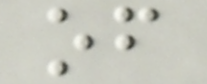of
